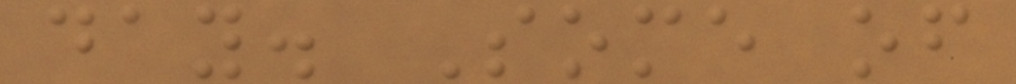day. Some of
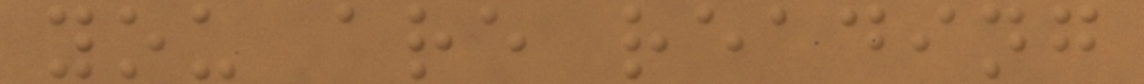you are reading
